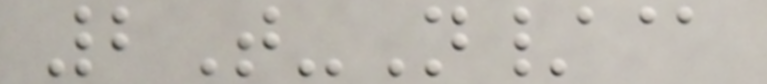2T-N/@
